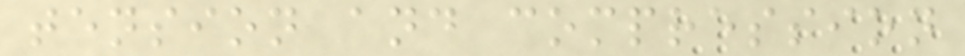tension and compression
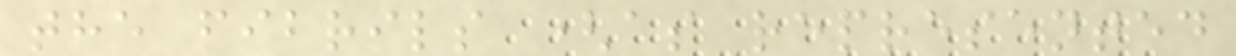the fibrils (as represented
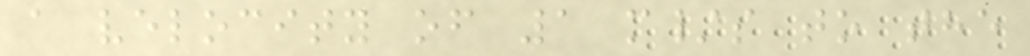a velocity of 1 m/s to the
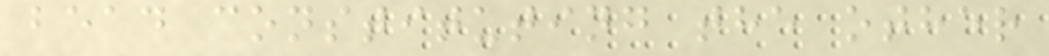bead constituting the other
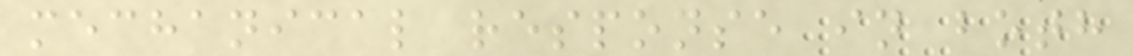mechanical response in both
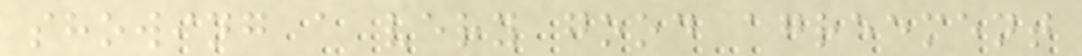showing a very good agreement
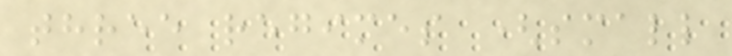three regimes (small
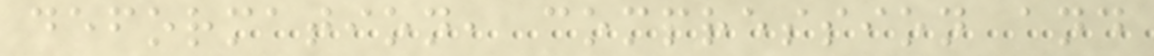deformation, compression and
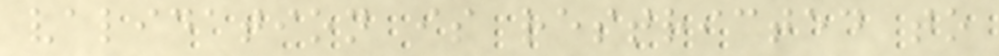validation is restricted to
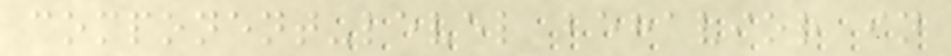component-level behavior in
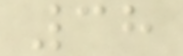38
